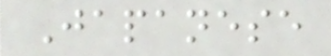Japanese
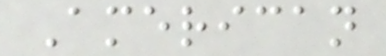American
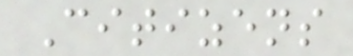Citizens
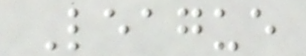League
